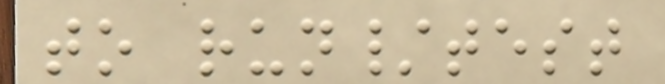to run/test
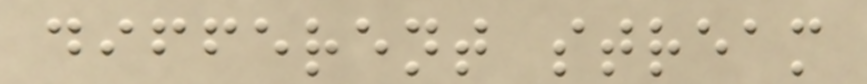different stream
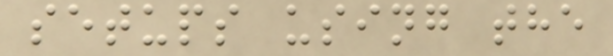setups using the
